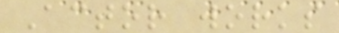Actor works
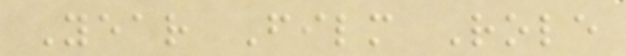Year Film Role
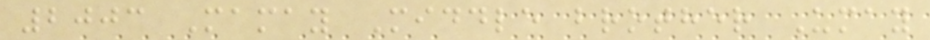2003 Mamay Middle brother Umay
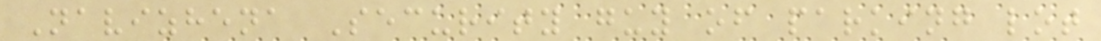Navizhena Security guy of parking lot
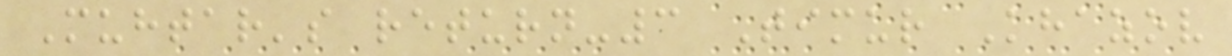Muhtar's return-3 Timur Khazov
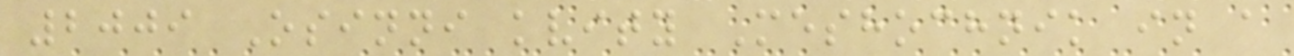2009 Osinni kvity Meshochnik in a
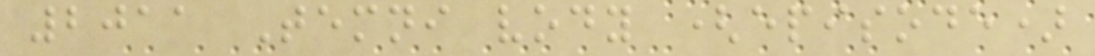2011 Temni vody (episode)
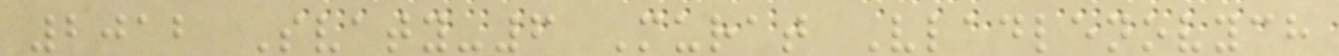2012 Svaty-6 Murat Vladlenovych
